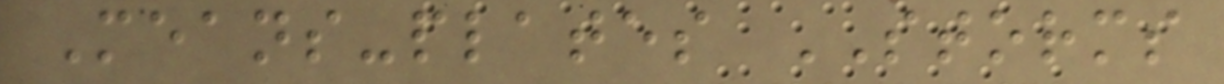Means-plates STORMS
